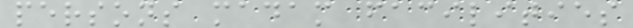persons madam facilities
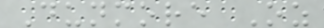Dunmore Oz
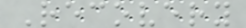Recovery
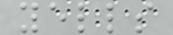yells
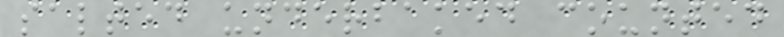salted underbaked counted
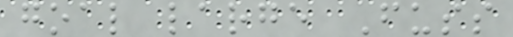goal large Fuss
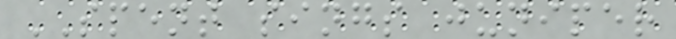SPENT sings juniper
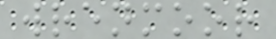wrenmoor
